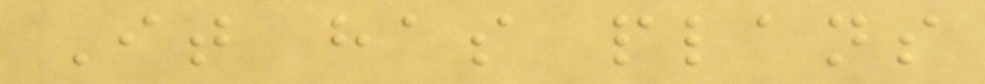It has plans
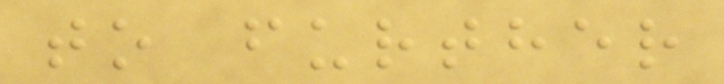to further
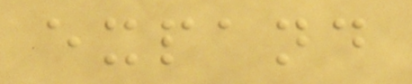expand
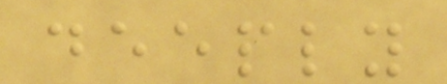deeply
